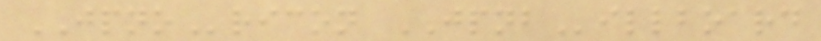JPNOricon JPNBillboard
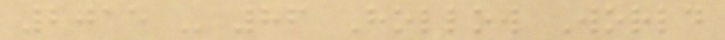2015 - 86 Hollow World
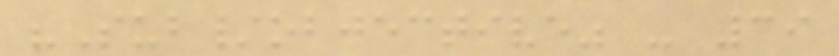"Sub/objective" - 39
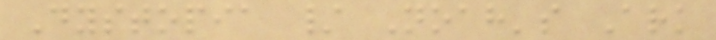Dystopia / Noah's Ark
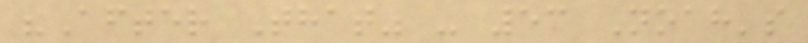"After That" - 53 Noah's
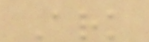Ark
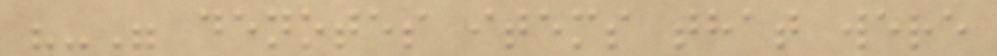"-" denotes items that were
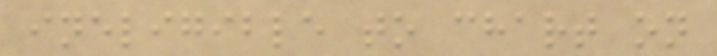ineligible to chart on
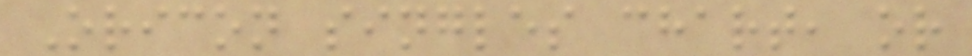Oricon singles chart, or
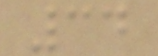34
